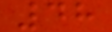48
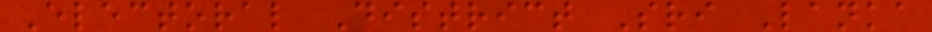Electoral District Sri Lanka
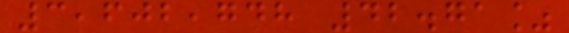3,602,748 42.71%
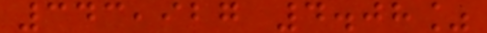343,927 4.08%
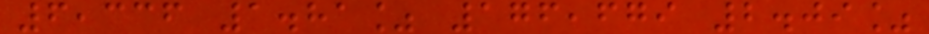6,336 1.81% 176,679 2.09%
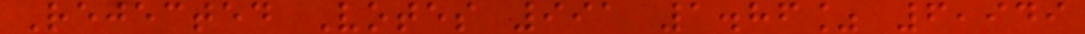Rejected Votes 991 1.86% 6,949
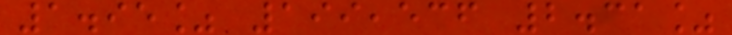1.95% 199,536 2.31%
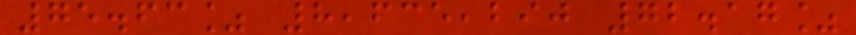75.63% 8,635,290 72.17%
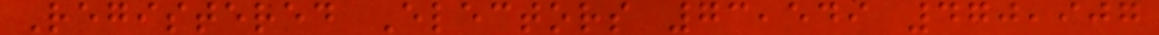Registered Electors 73,549 470,907
